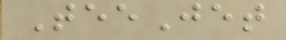TeeJet
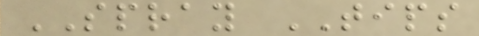SPRAY TIPS
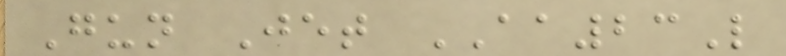Gun Jet AA23L
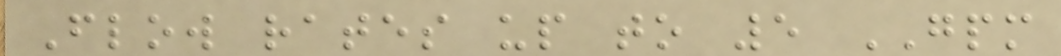Flow rates up to 5 GPM
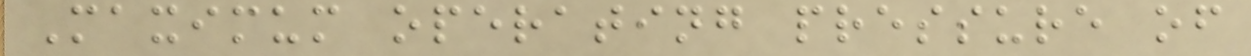Maximum operating pressure of
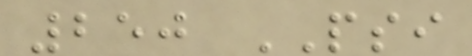250 PSI
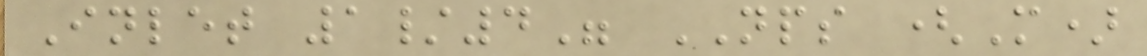Inlet 1/4" NPS (M)
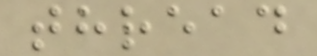thread
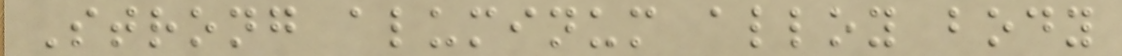Strong aluminum alloy body
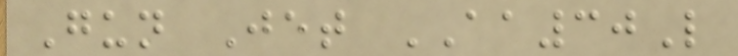Gun Jet AA30L
